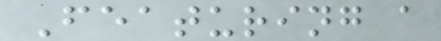Featuring a
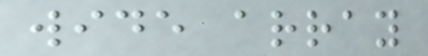wide array
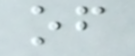of
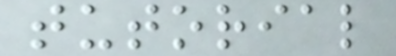tutorial
